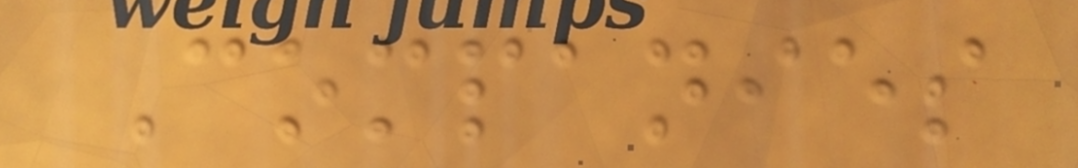Companies
